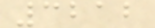3212
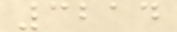3214
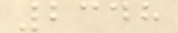2348
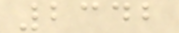2342
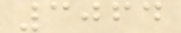3064
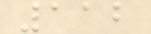112
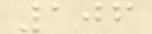106
